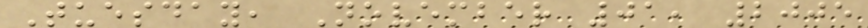Tuesday, November 01, 2005
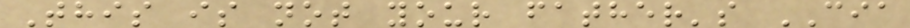This is not your father's CIA
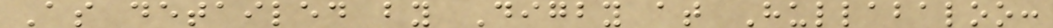As detailed by Digby at Hullabaloo:
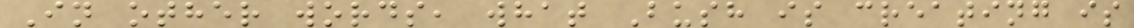In other words, what Bush is creating is
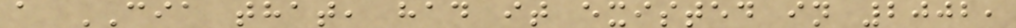a CIA that, had it existed in 2002,
